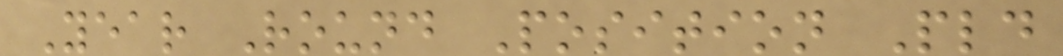Year Round Position Pld
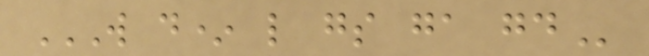W D* L GS GA GD
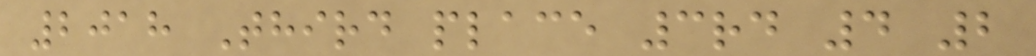2018 Third place 3rd 4 2
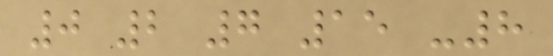0 2 7 15 -8
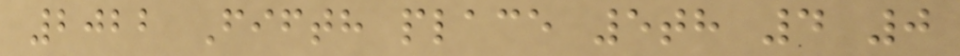2022 Fifth place 5th 4 0
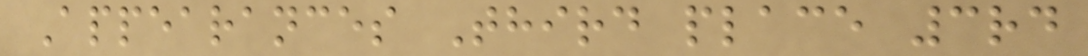Appearances Third place 3rd
